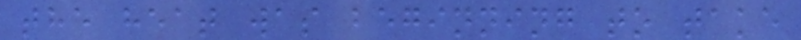the heat was beginning to take
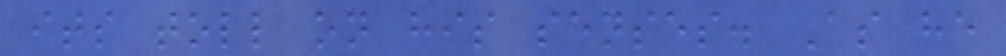its toll on his senses. As he
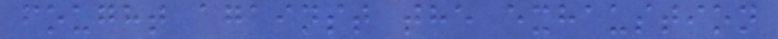fought against the exhaustion
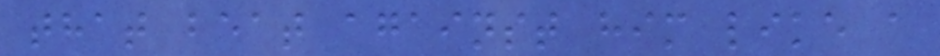that beat against him like a
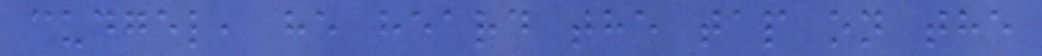cudgel, he heard the tap on the
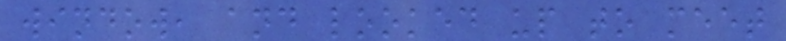window, and looked up to meet
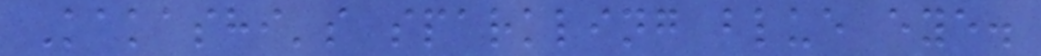Kakashi's sparkling blue eye.
